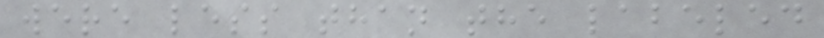were less than the labeled
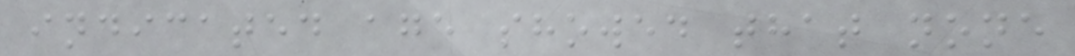indicated age showed that none
